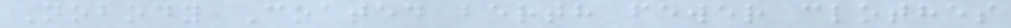Nobody Coated berth fewer clothes
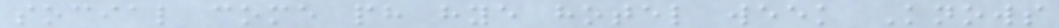social come ph hye hotel week Knows
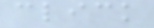click
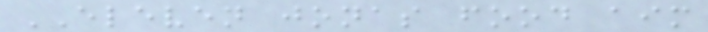ELEVEN jonas food aim
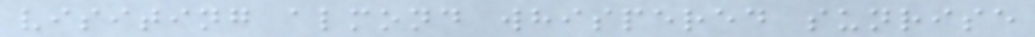visiting almond whispered sunrise
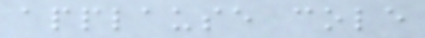applause cole
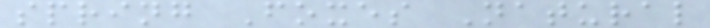spring Foxes Natural
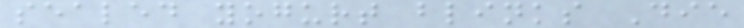sealed yogurt blinks Die
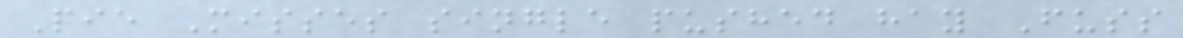Pie Misses single pushed hay Fuss
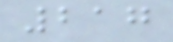217
